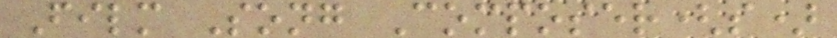Film Song Composer(s)
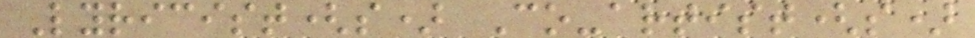Lyricist(s) Co-artist(s)
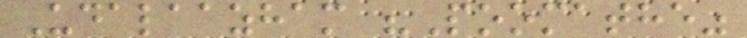Udalaazham "Poomathe"
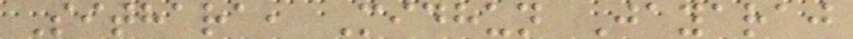Sithara, Midhun Jayaraj
